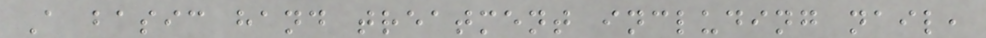A basic hand treatment including nail,
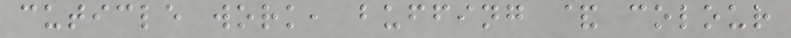cuticle work, buffing & colour
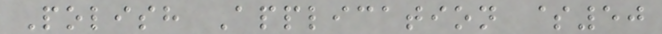Polish Application $50
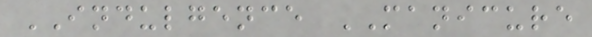INDULGENCE MANICURE
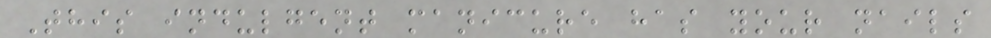This indulgent manicure has your nails
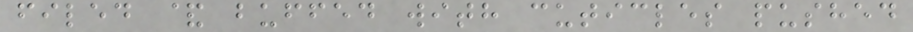filed & buffed with cuticles pushed
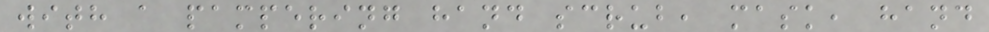with a pampering hand scrub, mask, hand
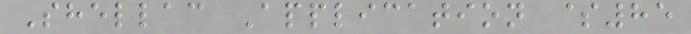Shellac Application $85
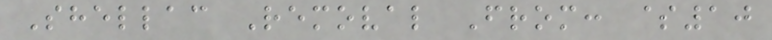Shellac Removal From: $10
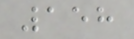158
